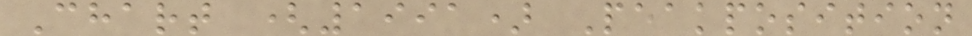Chart (1991) Peakposition
